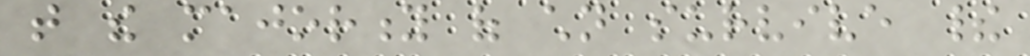that the majority of children survive their
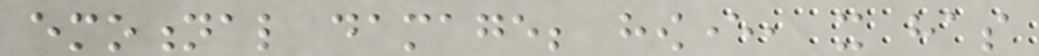emotional damage; however, it has
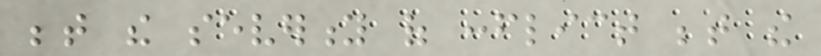between the severity of conflict between the
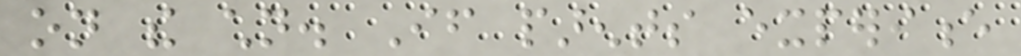on the children. If parents experience
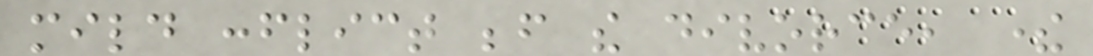mild conflict before the divorce, there
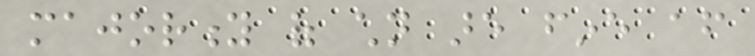majority of children are fine after
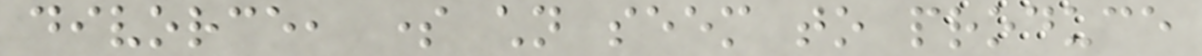divorce, some children seem to produce
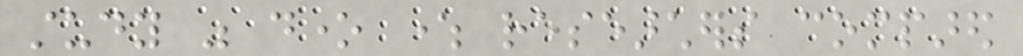study was done where researchers compared
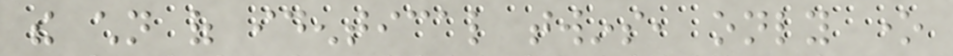the children of identical twins, only one
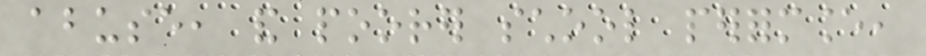abuse, and poorer school performance,
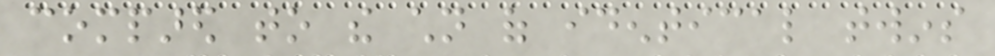compared to the children of identical twins
